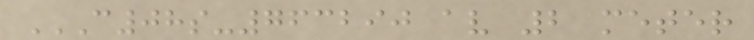C08S-763290 AV 2 METER
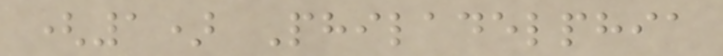(1) Philadelphia
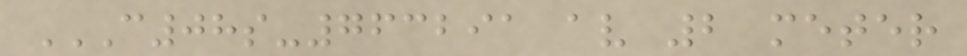C08S-763291 AV 2 METER
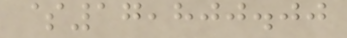$17,800.00
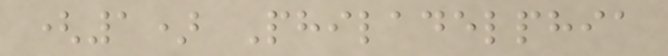(1) Philadelphia
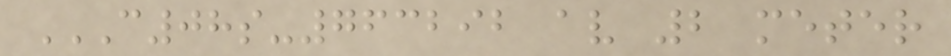C08S-763292 AV 2 METER
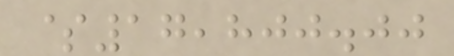$17,800.00
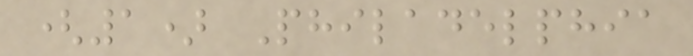(1) Philadelphia
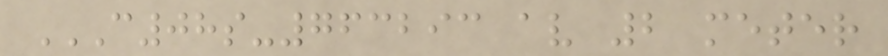C08S-763293 AV 2 METER
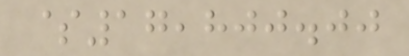$17,800.00
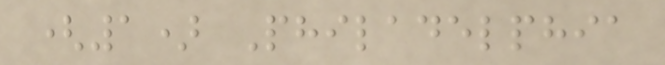(1) Philadelphia
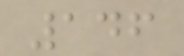146
